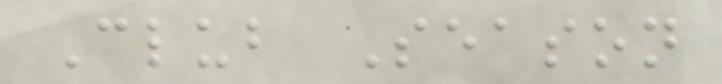Club Season
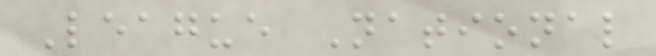League National
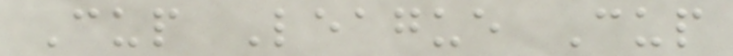Cup League Cup
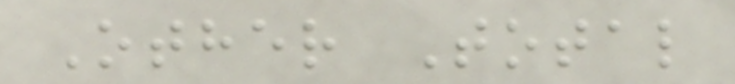Other Total
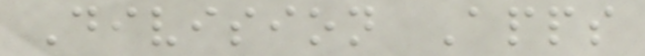Division Apps
